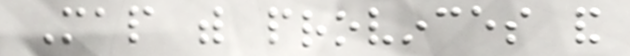Map with provinces and
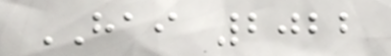HAI 2022
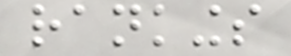rankings
